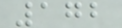172
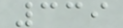339
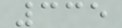335
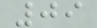09
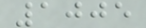1005
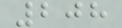208
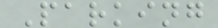Parking
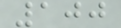100
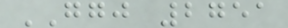GGJ 2751
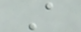A
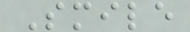Smile
